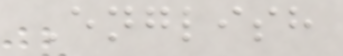English
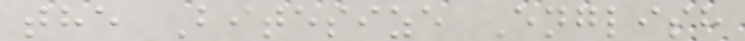the Bitesize English
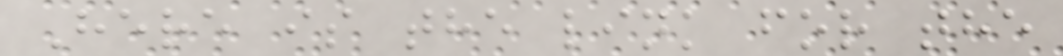Here is the link for the
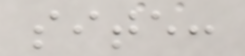site:
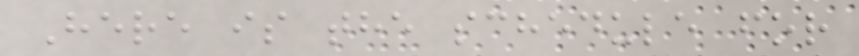Here is the schedule for
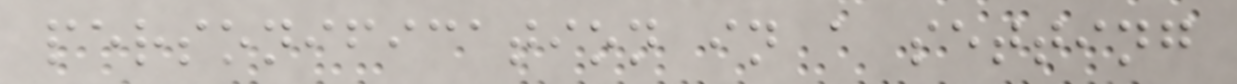personification in a setting
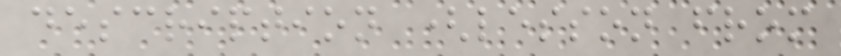description (lesson from
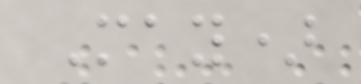May)
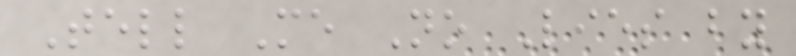Tell Me No Lies by
